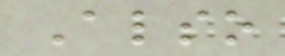Also
